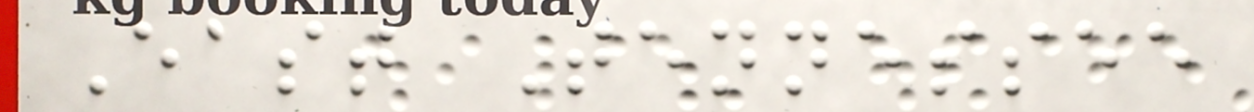East Tennessee
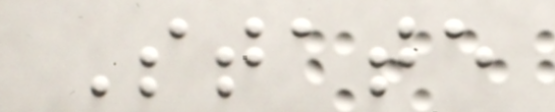State
